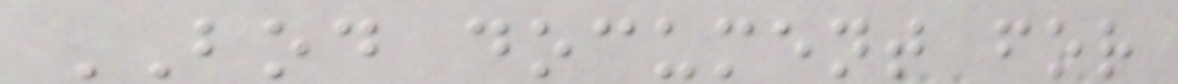BOD document for
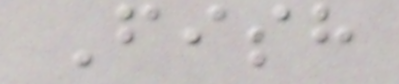Fish
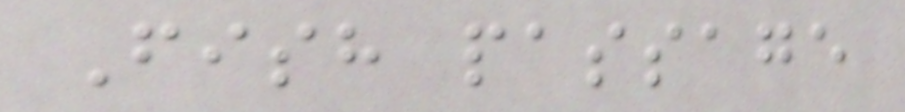Fish passage
